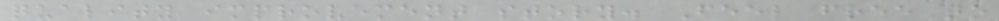quality improvement story. Feel free to
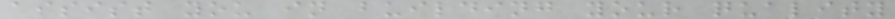assist you in building your quality
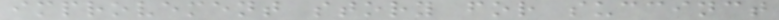improvement story for succinct
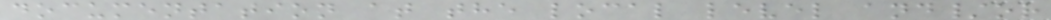documentation at the local level and/or
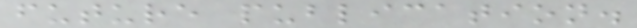future publication.
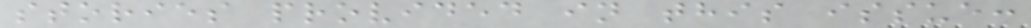stories provided in this issue:
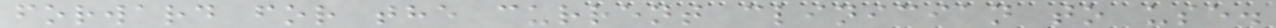forward for the current clinician to use.
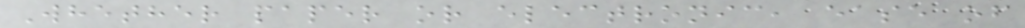Whether paper or electronic, ease of
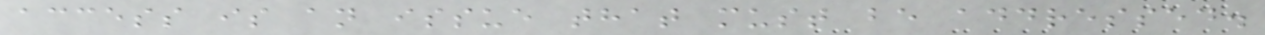access is an issue that must be addressed.
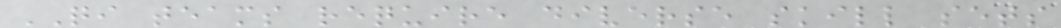QI teams require diverse skill sets
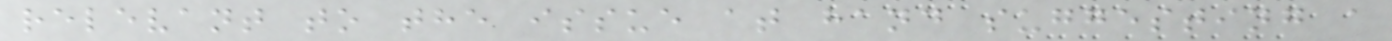relevant to the issue at hand suggesting a
